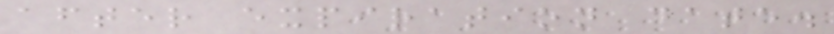after expiration date.
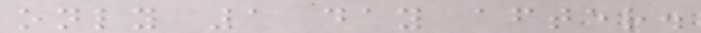only 1 day after.
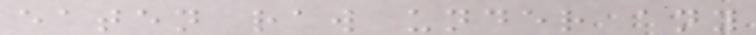eaten raw under any
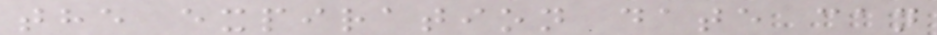the expiration date can
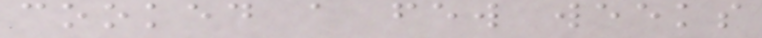cooked a few weeks
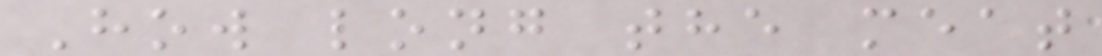How long the meat
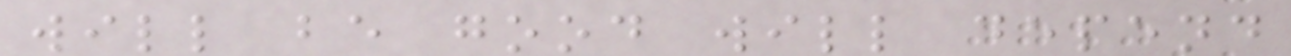will be good will depend
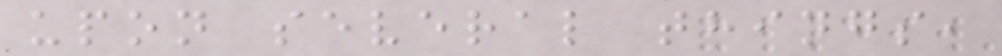upon several things,
